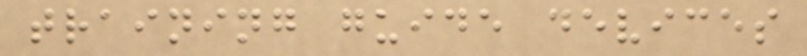training guide devices
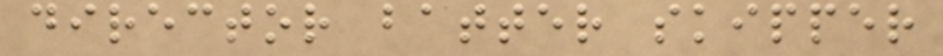director batter skipper
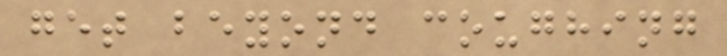get beyond coughing
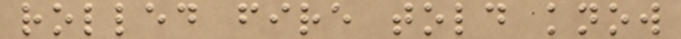rolled fire told know
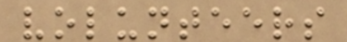volunteers
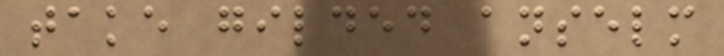take gilded anselm
